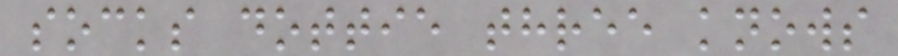socks dottie three knows
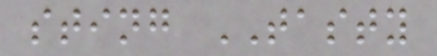sting TASTY
